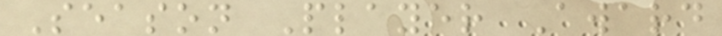Season Player Award
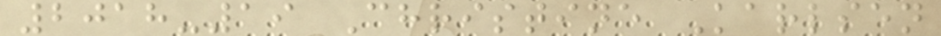2018-19 Christine Karlsen
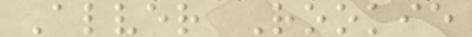Alver Rookie
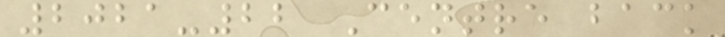2021-22 Centre back
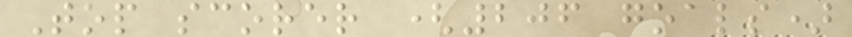Top scorer (206 goals)
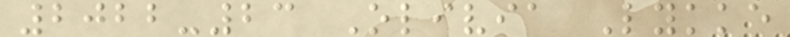2022-23 Olivia Lykke
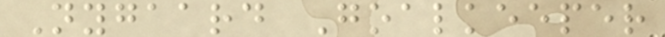Nygaard Goalkeeper
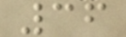36
